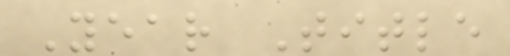Year Title
